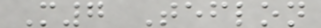M7 Teflon
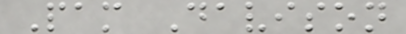Pam Davison
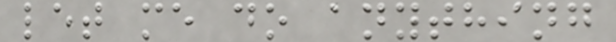let me do anything
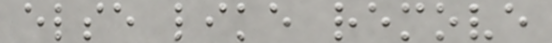else like remove
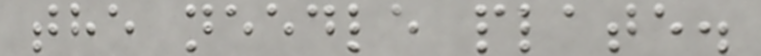the needle plate.
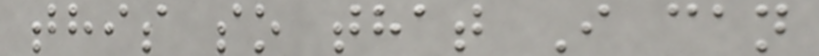this so that I can
